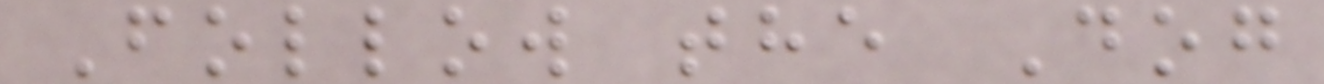Follow the Dog
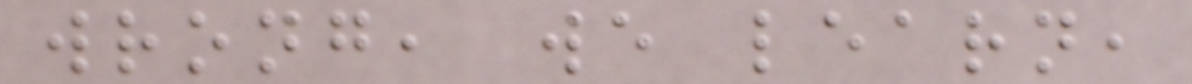wrong, we learn,
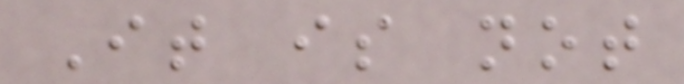It is not
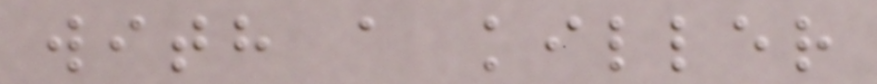with a killer
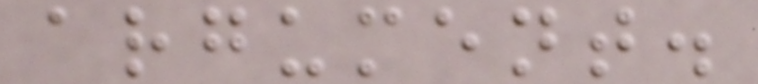argument.
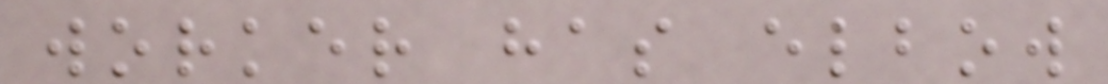worker has elbow
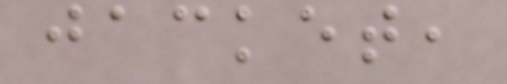jacket,
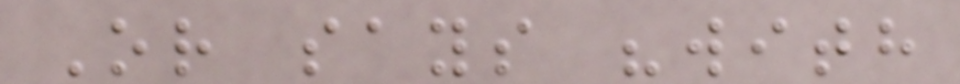Or says "with
